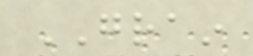GRAIN
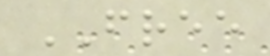FREE
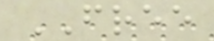FREE
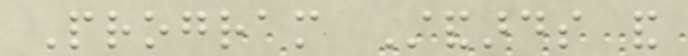Program Standards and
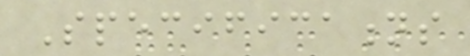Specifications
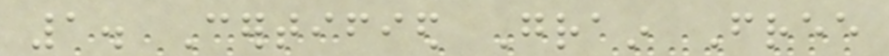1. Certified Grain Free
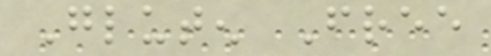Gluten Free
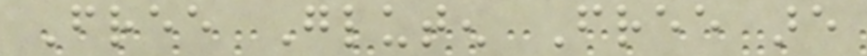Free Gluten Free are
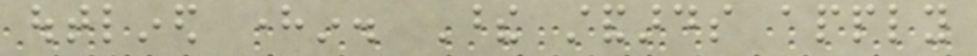outlined herein. These standards apply
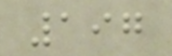197
